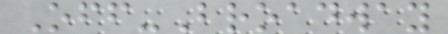Off-Broadway
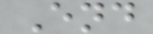End
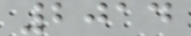2014
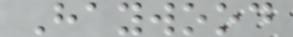Haywood
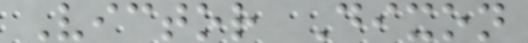Victor Dixon
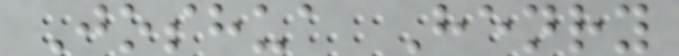Joshua Henry
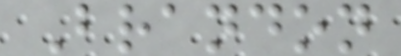Brandon
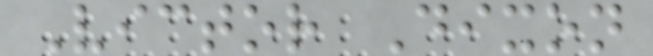Victor Dixon
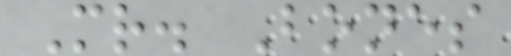Mr. Bones
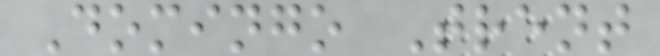Domingo Trent
